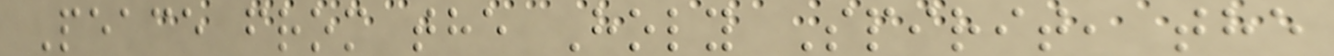Peace from the Holy Spirit, the
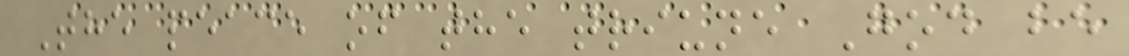The peace of the triune God be
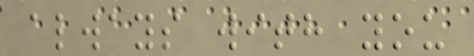always with you
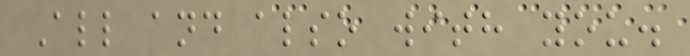All and also with you.
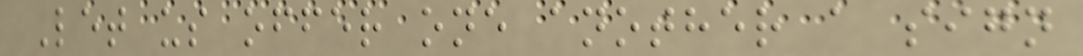Let us offer one another a sign
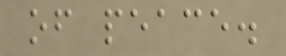of peace.
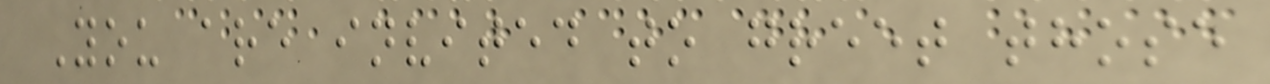You are invited to greet those
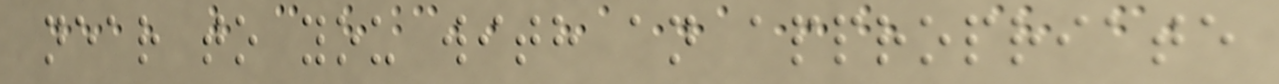near to you with an appropriate
